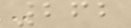262
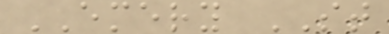EMERY ST
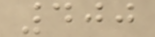400
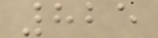825
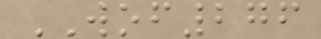WOF276
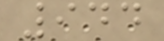944
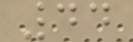44
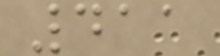411
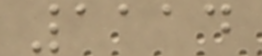1114
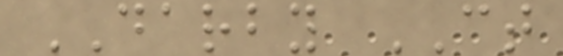DARBY CT
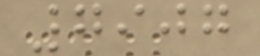7907
